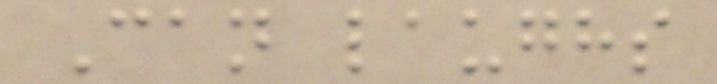Can laughs
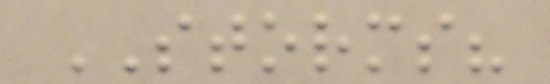STORMS?
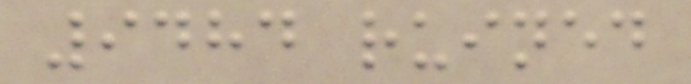9484 ruined
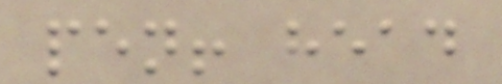pen! head
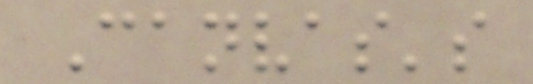Canvas's
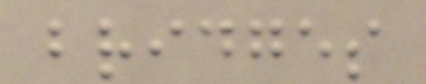bridges
